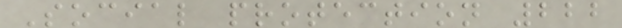Social protection 222
